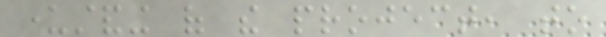understanding of the project, to
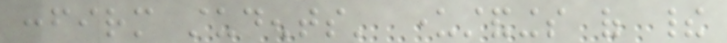confirm students' understandings of their
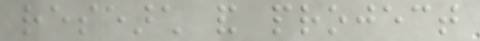research and project
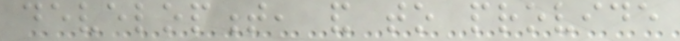development, and to provide
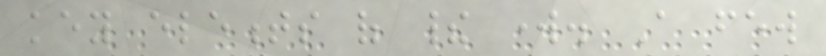key elements of their work. A few
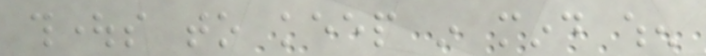thoughts to keep in mind when
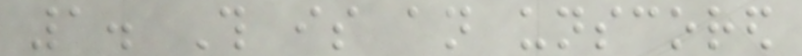1. This is an unscored
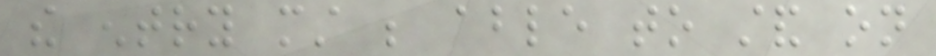the entry must be able to stand on
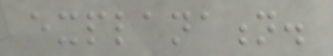explanation.
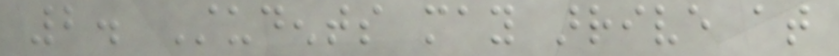2. Students may arrive at
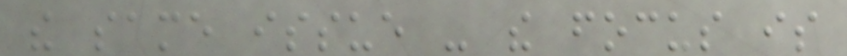the same issue - the focus is
